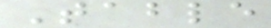Table
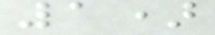1)
